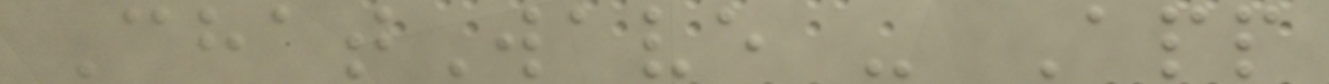ChatWave - App
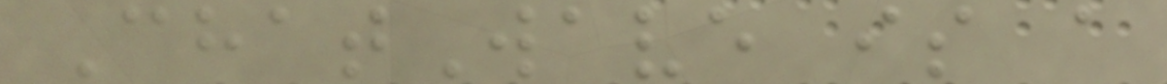ChatWave is a
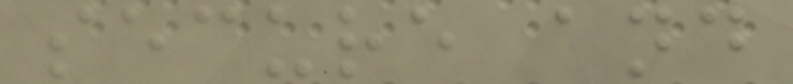secure and
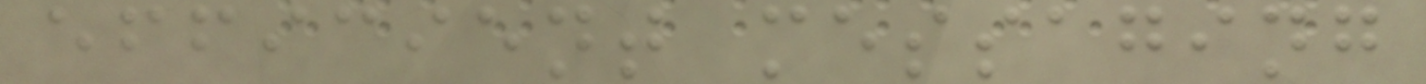efficient messaging
